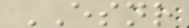ESNR
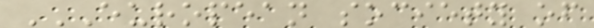EUROPEAN SOCIETY OF
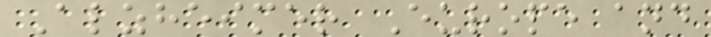Alzheimer Europe and
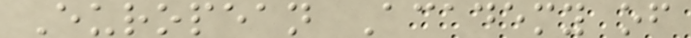European Academy of
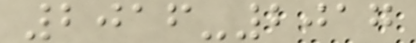2016-2017
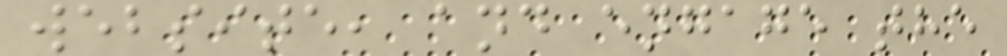website, and engage the
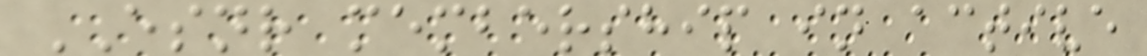ESNR membership in active
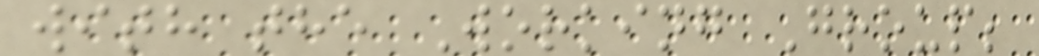with the Working Group;
